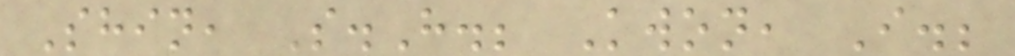Shin, S.H.; Kwon, I.;
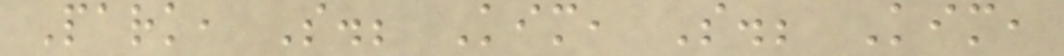Park, S.; Kim, S.; Kim,
